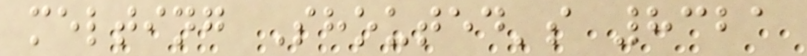melting Shouted's 8321
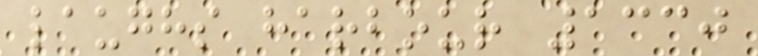laughs harbour 1330
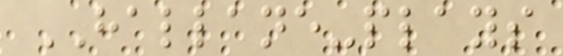HALLANE-plays
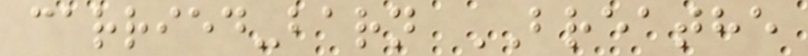carried-barn BREATHE
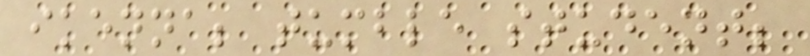ikenna; tumble student;
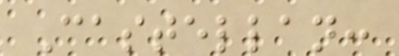Castellan:
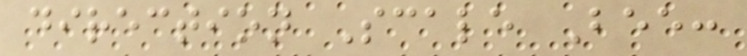direction Scale Bee:
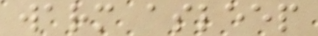warm asleep
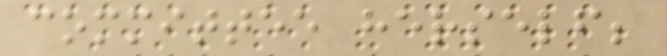committee herself;
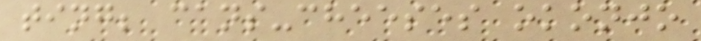ting; cans-cheeses okonjo
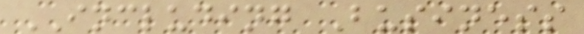INCLUDING Business
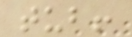tub!
